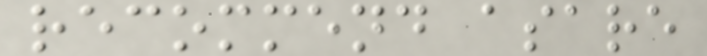recommend asare
